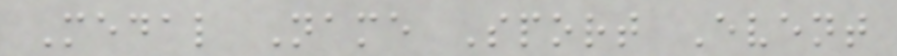Medal Name Sport Event
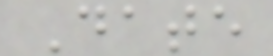Date
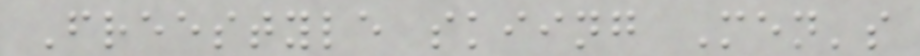Freestyle skiing Men's
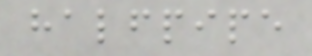halfpipe
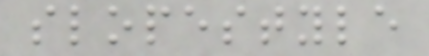slopestyle
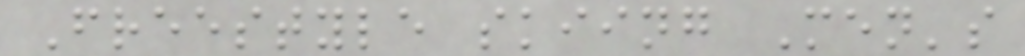Freestyle skiing Men's
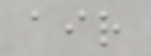air
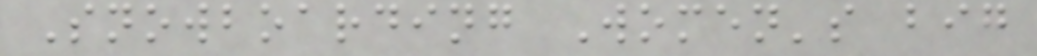Snowboarding Women's big
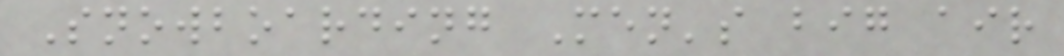Snowboarding Men's big air
